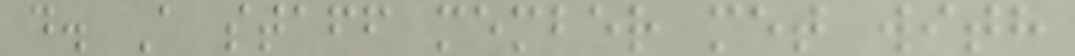d. A staff member met with
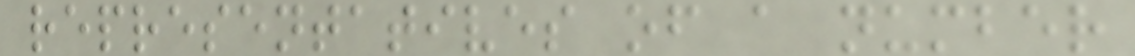representatives of a number
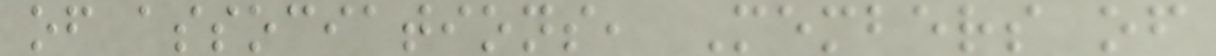of associations, Members of
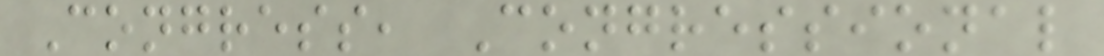Congress, Congressional
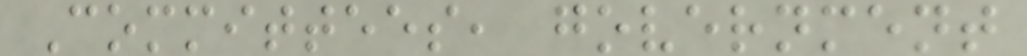Committees, government
